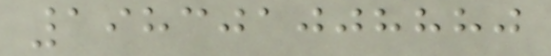198301008880
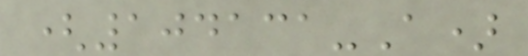(104131-A)
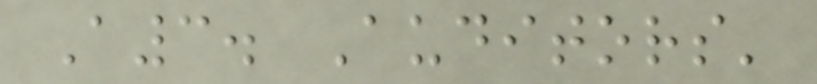A3. Auditors'
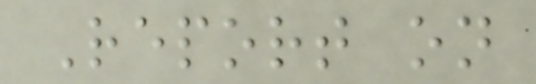Report on
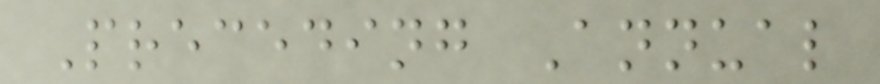Preceding Annual
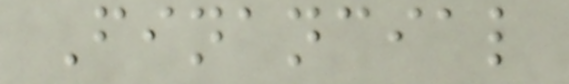Financial
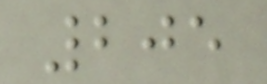205
